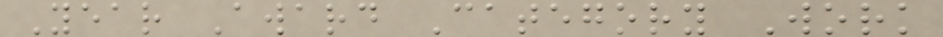Year Award Category Work
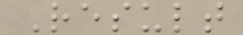Result
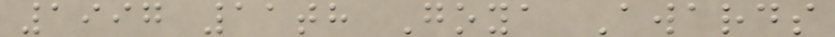1997 11th Goya Awards
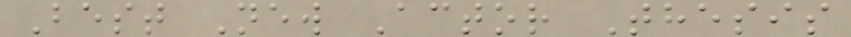Best New Actor Thesis
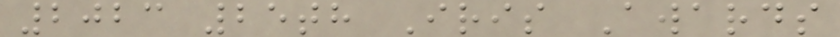2023 25th Iris Awards
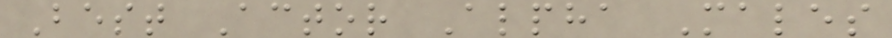Best Actor Alpha Males
